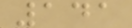141
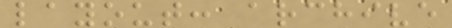layout: archive
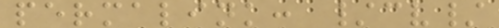permalink: /cv/
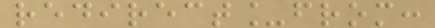redirect_from:
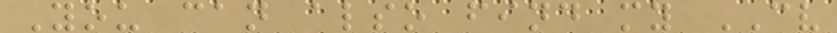You can also find my CV
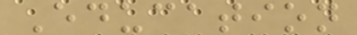Education
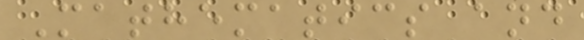Mathematics and
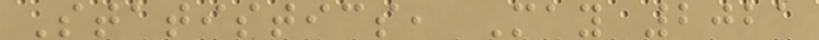Statistics, May 2021
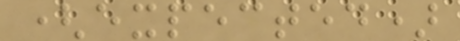(expected)
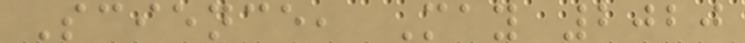Science, May 2020
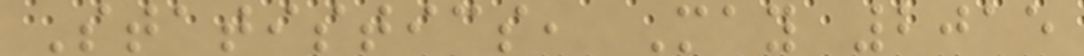Statistics, May 2015
